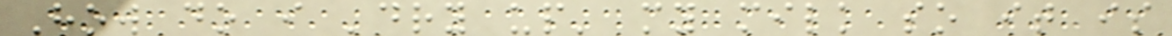How do i 'dry up' my milk so it is
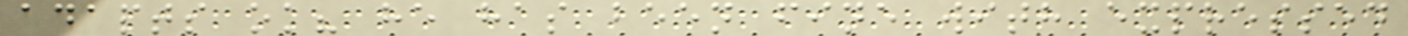adapts ok? he has been fine with expressed
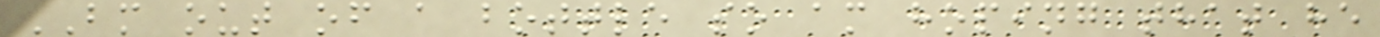BM out of a bottle so am hoping that he
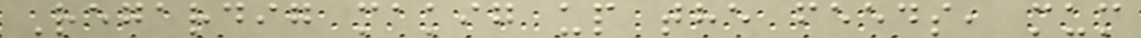Regardig makig up the feeds, mum
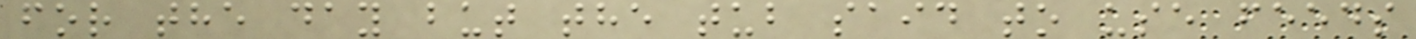for the day but the tub said to use feeds
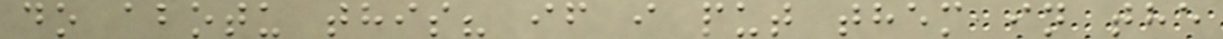do abotu this? if i put them in the
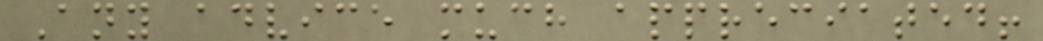Any advice much appreciated!
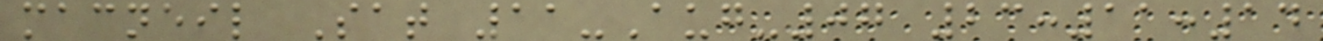macneil Sat 11-Aug-07 23:11:14
